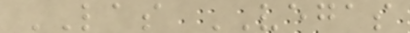LAS VEGAS
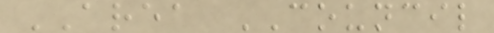AREA COUNCIL
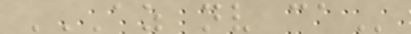AZ NV CA
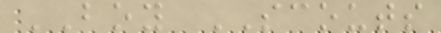BOY SCOUTS
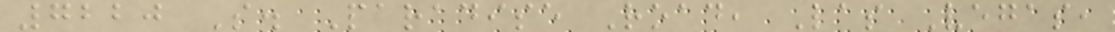7220 S. Paradise Road, Las Vegas,
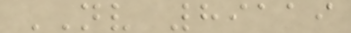NV 89119
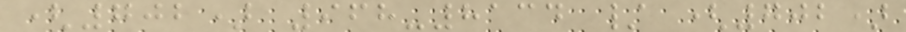(702) 968-8134 / (702)
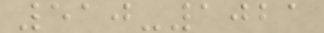510-1021
